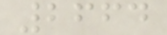2664
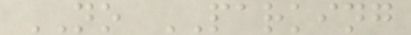NO PARKING
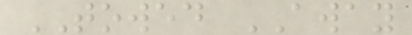TOWED AWAY
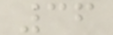36
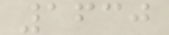1630
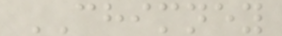CHIMNEY
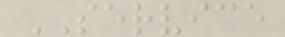SERVICE
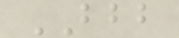BBB
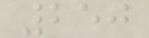250
